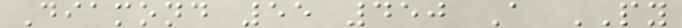Diamond 55 450 A PY
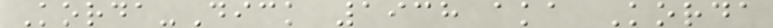Korda-Dick 1938 aka Korda
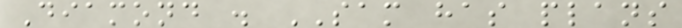Diamond . SAM has plans
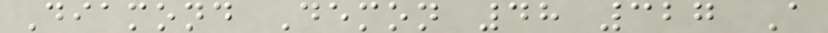Diamond Demon 48 327 A
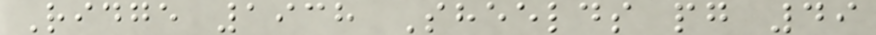Ridge 1938 Sheelds pg 49
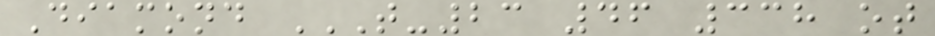Diamond T-23 46 338 OT
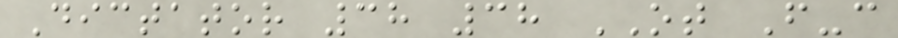Dictator 38 38 OT F-c
